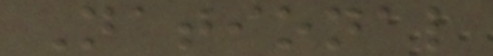National
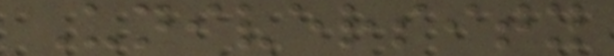University
